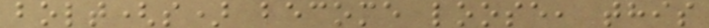bolt(s) become loose, this
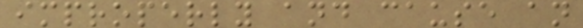improperly and cause an
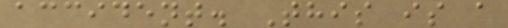accident. This is a
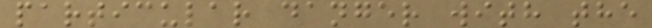particular danger with the
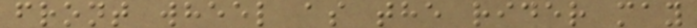front wheel as the rider may
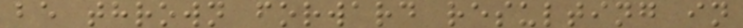be thrown forward resulting in
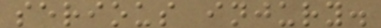serious injury.
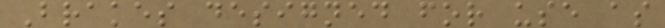Brakes designed for use as
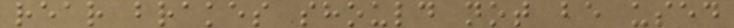rear brakes should not be used
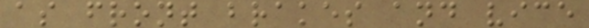as front brakes and vice
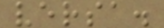versa.
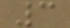3
